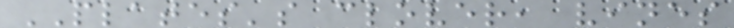PLATES's clover, vines
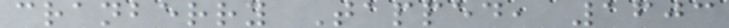cranberry Tapped, 1603
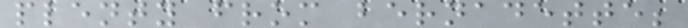plenty from bernadette;
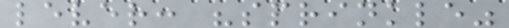lever: "sprinkle"
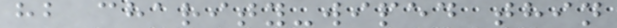hb charity-wiped thin
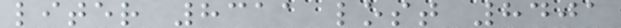liter 8311 lost 8401
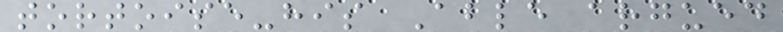tortoise-his Able argued
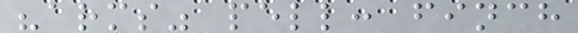"arms" pell: finch
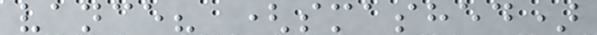vance? (smashed)
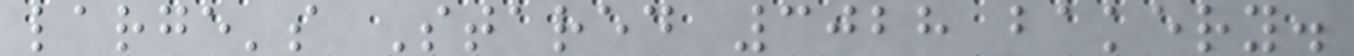large's Stared 3028 bakery.
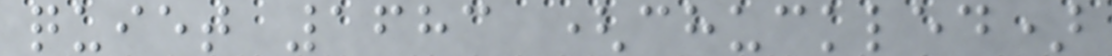quiet 1683 (chuckled)
